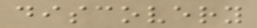discovery
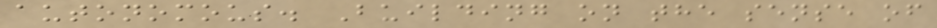autonomous. Building on the sense of
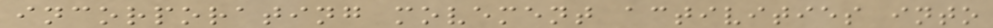incorporating movement activities into
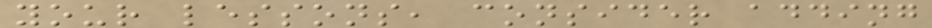your lessons, consider adding
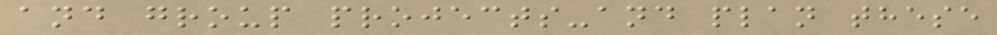and group projects-and plan these
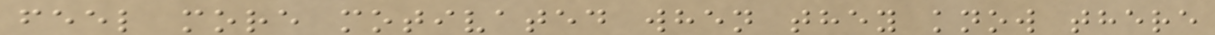feel more motivated when they know there
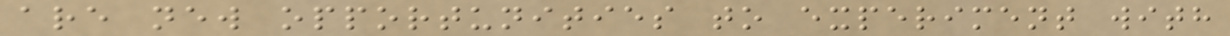are new opportunities to experiment with
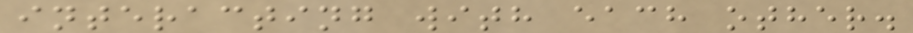interacting with each other.
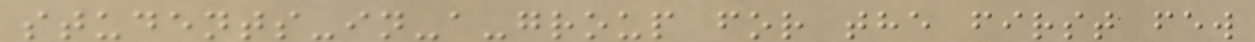students-in-a-group for the first few
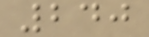240
